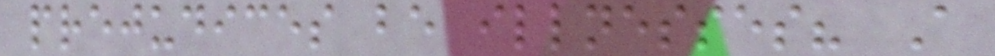prejudices be illnesses? A
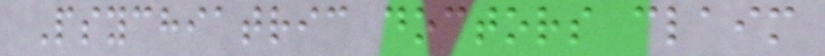Psychiatric doctors claim
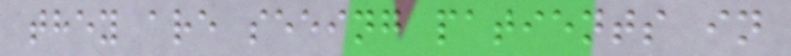they are seeing patients in
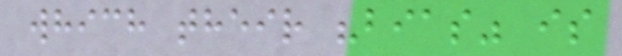which their "bias" is
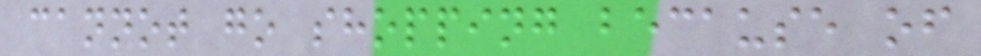cannot go shopping because of
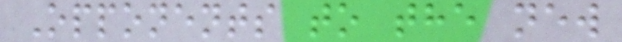Opponents to the new
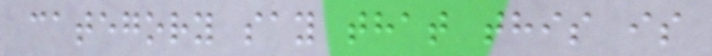category say that this is
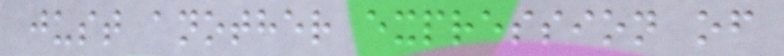just another expression of
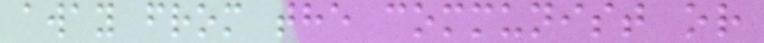away from the communist or
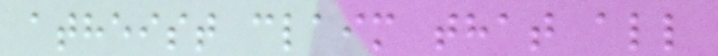atheist claim that all
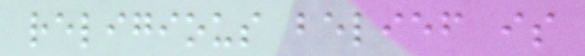religious belief is
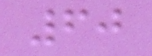60
